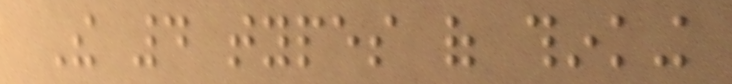The 4 types of thinking
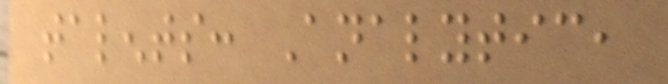talents: Analytic,
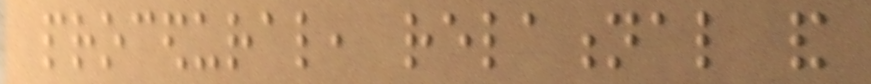procedural, relational and
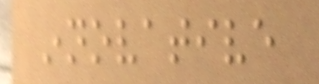innovative
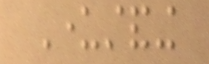Understanding
